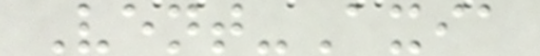Vent-Axia
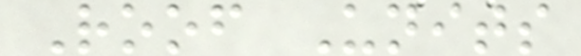Roof Units
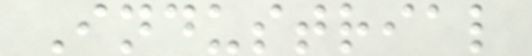Industrial
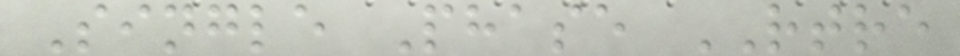Single Phase RTRE
